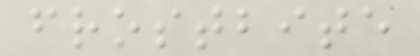frostbite
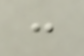:
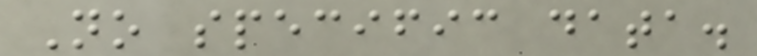No specific data.
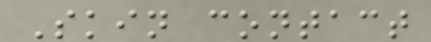Skin contact
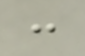:
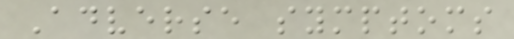Adverse symptoms
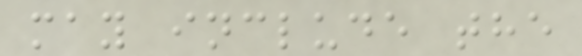may include the
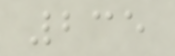235
